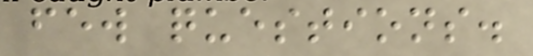few questions.
